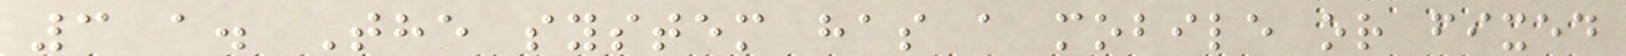3 a. The system has a mobile or fixed
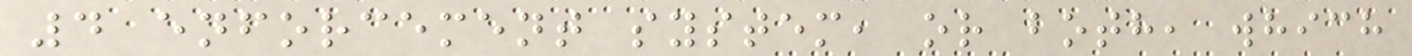4 enforcement system, or both, which
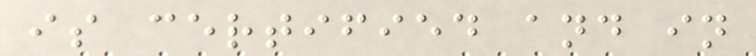is certified and in
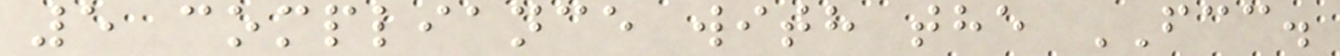5 compliance with the FCC.
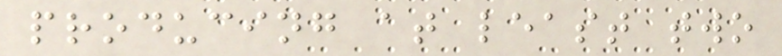producing at least two
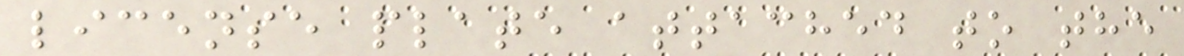license plate attached to the
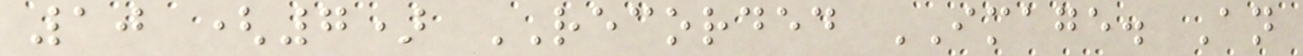10 (7) RECORDED IMAGE. An
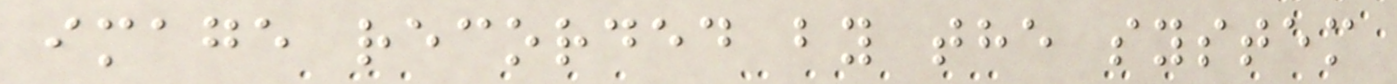image recorded by the system
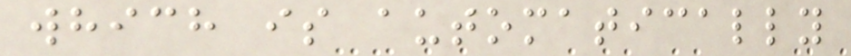which is automatically
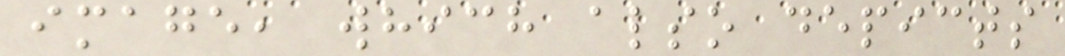image, which also depicts
